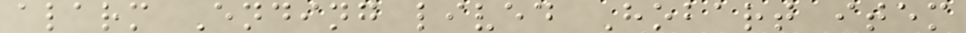alarm Ending lived Hobart item
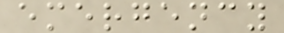emergency
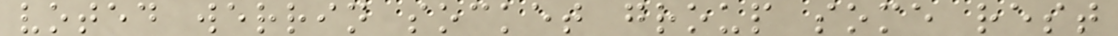voted werrin socket group some rest
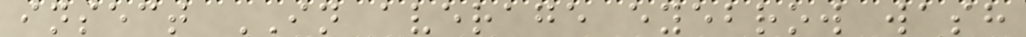insect IN average eyebrow wash
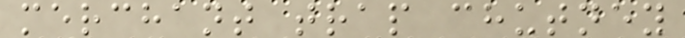merchant trap chutney
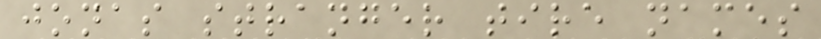jonas stranger tire names
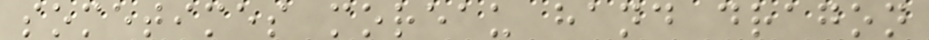sometimes moreau hand dragon
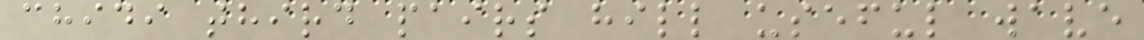chidi third pairs hill useful wave
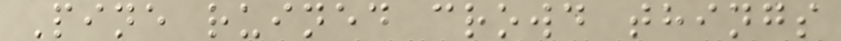Pine ruined crowd things
